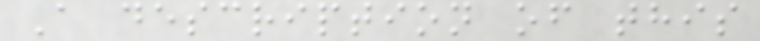A description of this
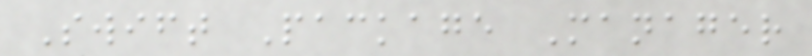Swift Package Manager
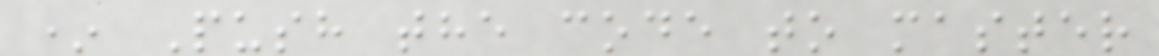* Push the code to master
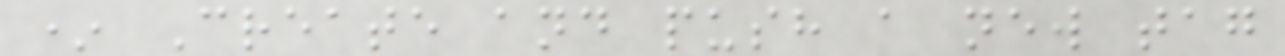* Create and push a new tag
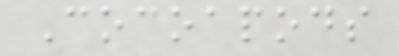Cocoapods
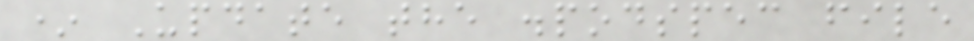* Update the .podspec file
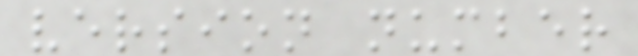version number
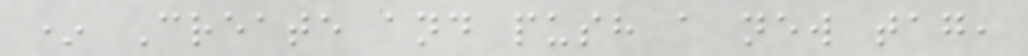* Create and push a new tag,
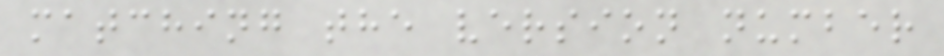matching the version number
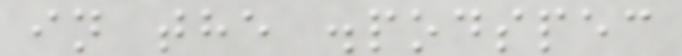in the .podspec
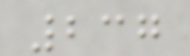237
